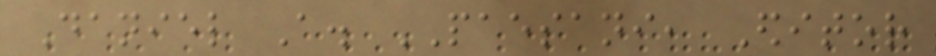Daniel A. PAESANI, Editor
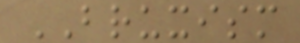BRUXISM
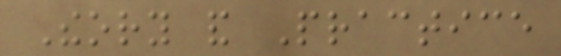Theory and Practice
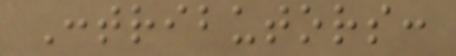Contributors:
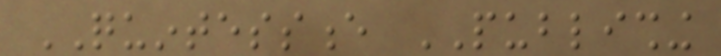QUINTESSENCE PUBLISHING
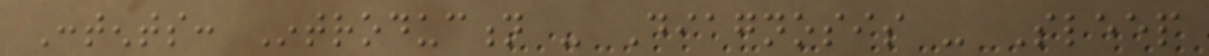Contents: Introduction - Diagnosis - Sleep
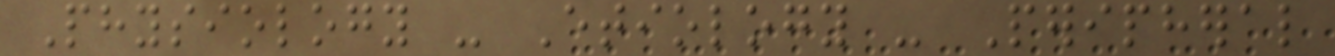Physiology - Etiology - Peripheral
